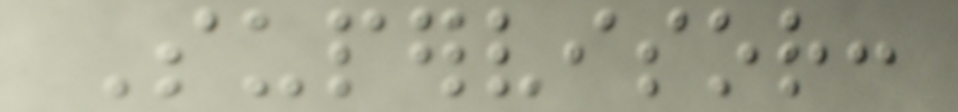Supervisor:
